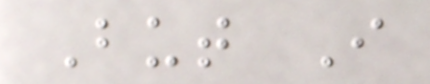But I
